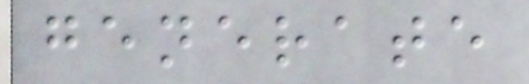generate
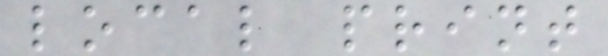local print
